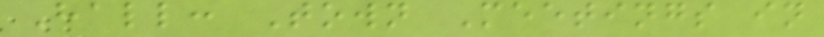Hall: Town Meetings in
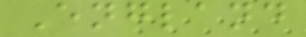England
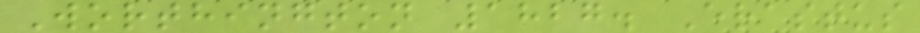Worthington 1827. Erastus
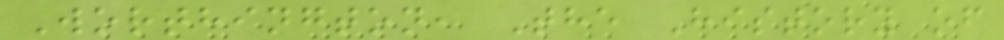Worthington, The History of
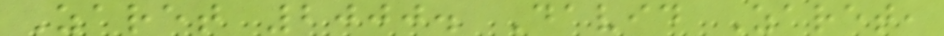Zaret 2000. David Zaret,
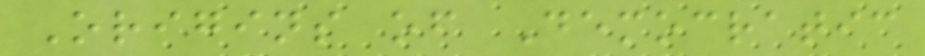Origins of Democratic
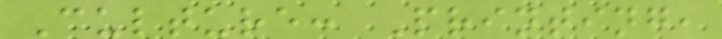Culture: Printing,
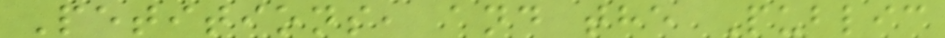Petitions, and the Public
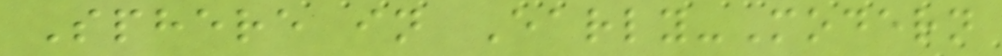Sphere in Early-Modern
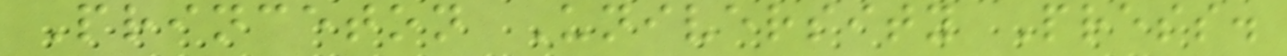Princeton University Press.
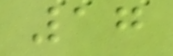17
